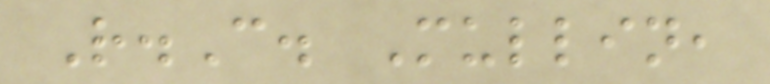R.C. Mullin,
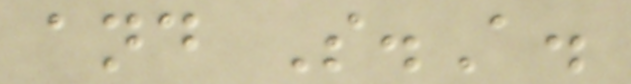and S.A.
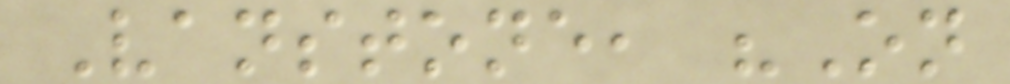Vanstone, "On
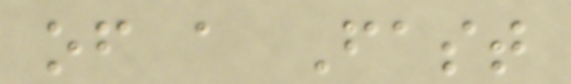of a Fast
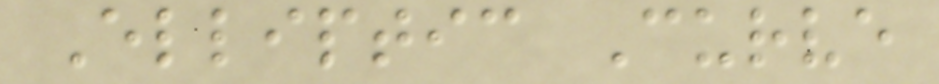Elliptic Curve
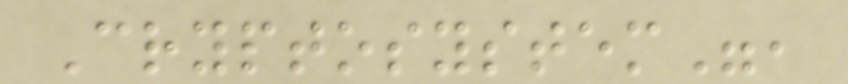Cryptosystem",
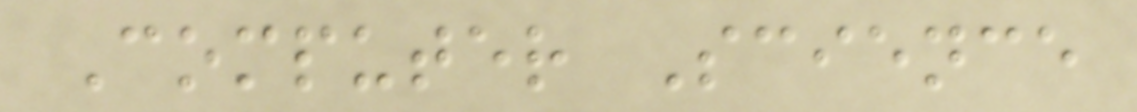Computer Science
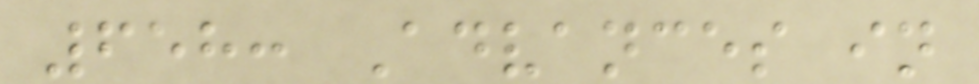658: Advances in
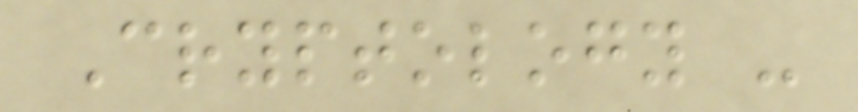Cryptology -
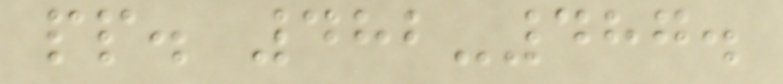pp. 482-487.
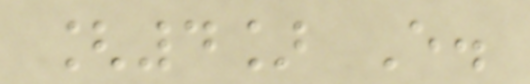[4] E.
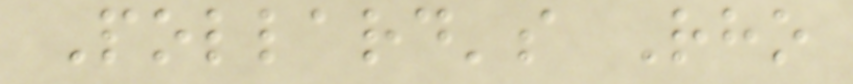Pollard's Rho
